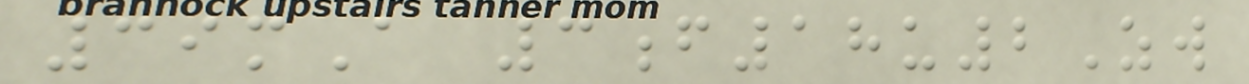39mA 3f18u2Zw
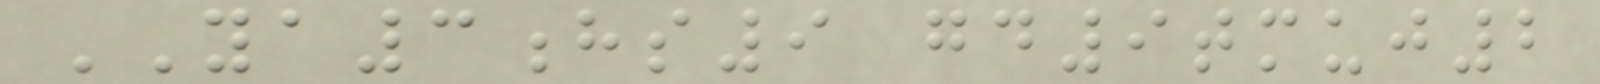YA3hs9 gd9tmuj2
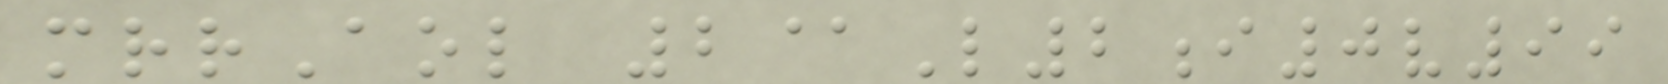mrrAol 2@L2i0v99
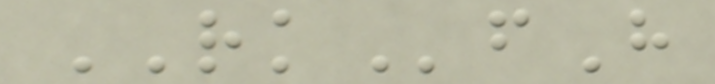RKfH
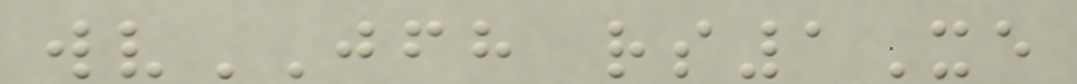wvJFH rs1Xe
